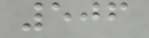506
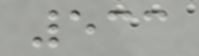533
